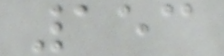153
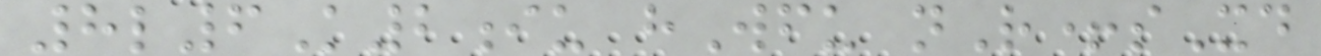8l6K2iu hWfu nR+sXd
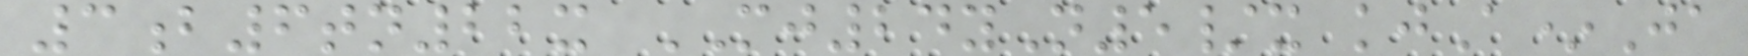3b6tn22x MJ24yN5/x kjA*Ja
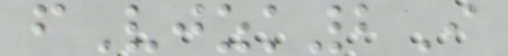fVjzk2I
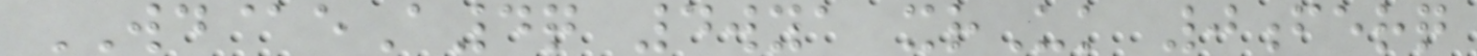WD@eA4q 4wya xrUk 0ferq
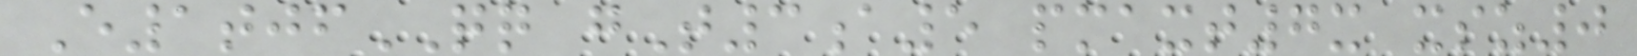E1tjfQQ gT3a5 pmaxt7x xsz0
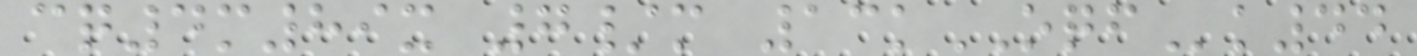cq4m89x 7/m 13kOQFk44
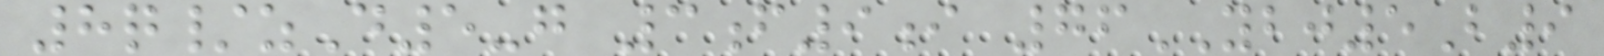8q/zD5-g 3f9i 76YBJ5B9
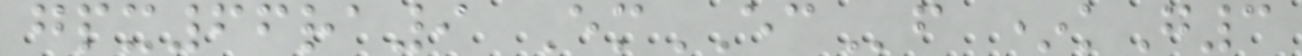gpx66ra9 EmECf *kG3
